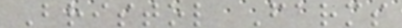Bristol Farms
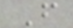F
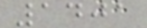1401
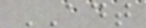ADT
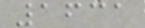1631
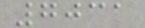7031
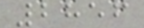2856
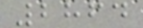2864
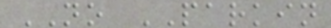NO PARKIN
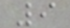9
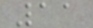11
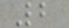2
